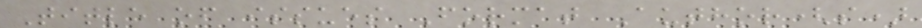Title of issues Format Author(s)
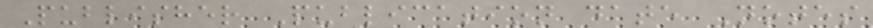Publisher Publication date Notes
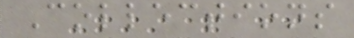Collections
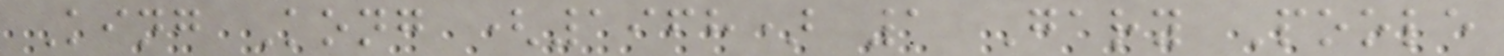King Kong (1968) 1 Gary Poole
